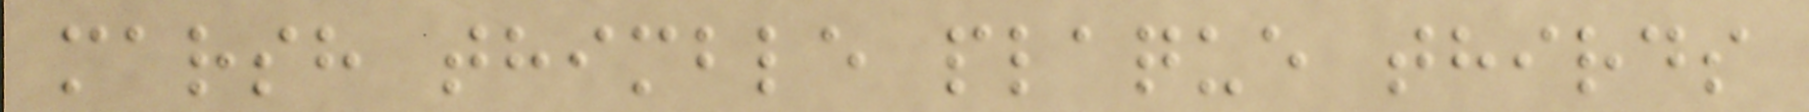marsh thimble plaque thirds
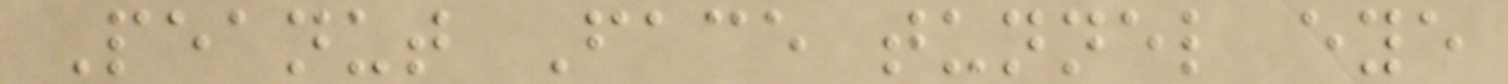Peanut Face tunnel eye
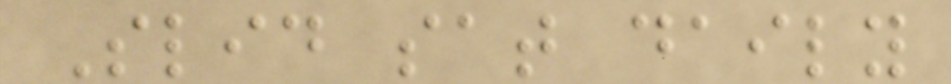Slid sat daily
